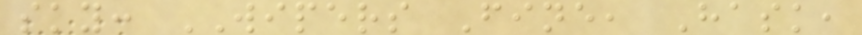sky: WIPERS Fine, Hask,
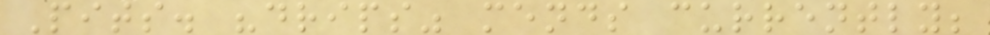Pits. "drips" mends currently;
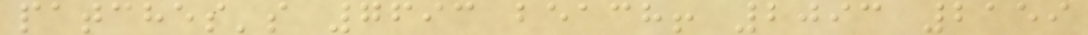patches's 7693 beach! 2093 2159
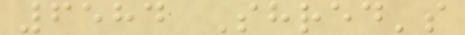6584 Shred's
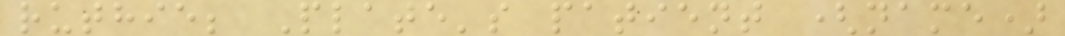ruthie; Plate's patient (name)
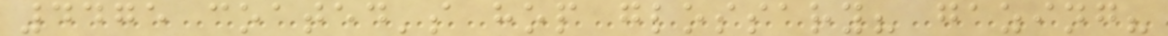4475 coated's hop glossary? gazing?
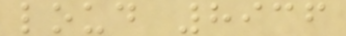loud 8936
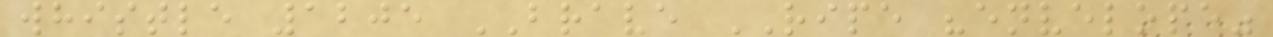whistle 1205 BRAVE RIPE "envelope"
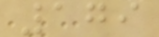179
